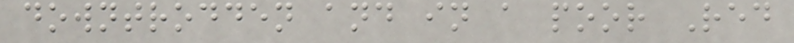downtrodden and in a poor Red
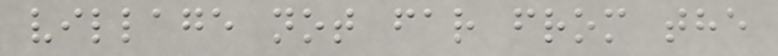village not far from the
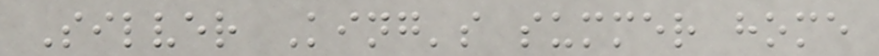Silver King's summer home
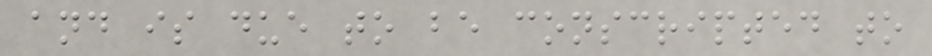and is due to be conscripted to
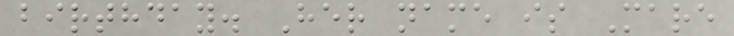birthday. Her name is Mare
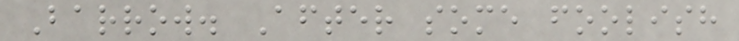Barrow. After some foolish
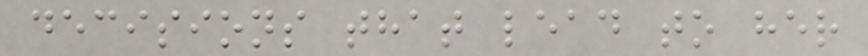decisions that lead to her
